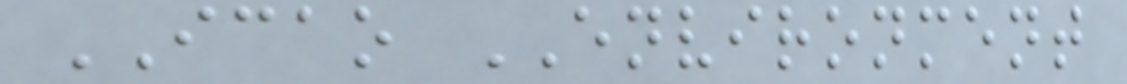ICAO ENVIRONMENT
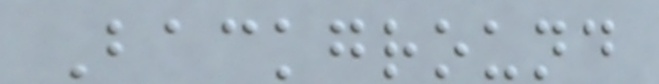Background
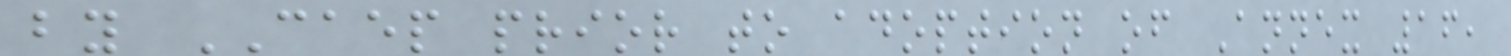by CAEP prior to adoption of Annex 16,
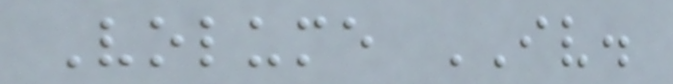Volume IV.
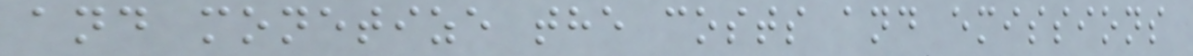and monetize the costs and emissions
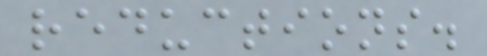reductions.
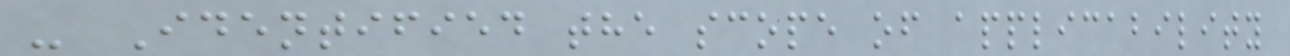- Identified the scope of applicability
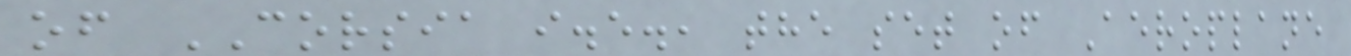of CORSIA i.e., the set of Aeroplane
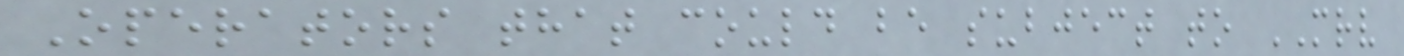Operators that could be subject to MRV
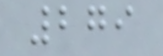279
